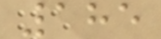185
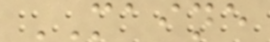MAINE
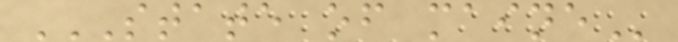STATE OF MAINE
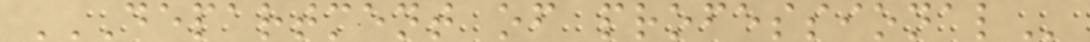DEPARTMENT OF PROFESSIONAL
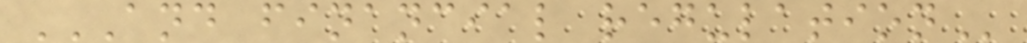AND FINANCIAL REGULATION
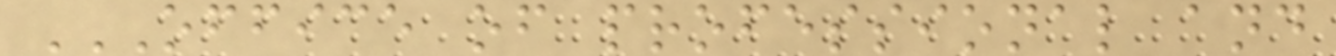OFFICE OF PROFESSIONAL AND
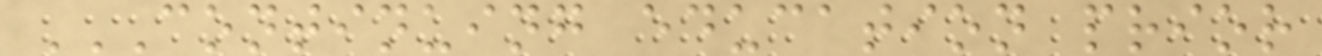CONTINUING EDUCATION PRIOR
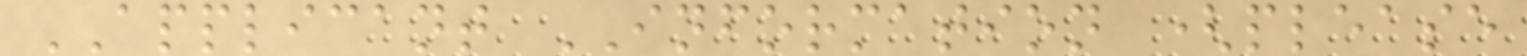APPLICANT INFORMATION (please
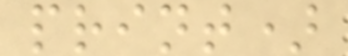print)
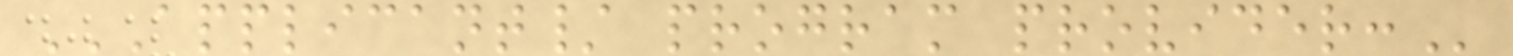APPLICANT/ PROGRAM PROVIDER:
